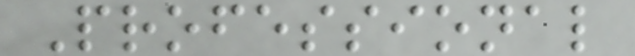Professional
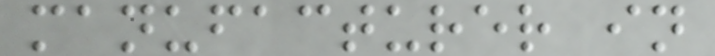manufacturer in
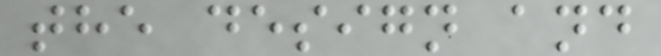the design and
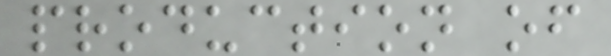production of
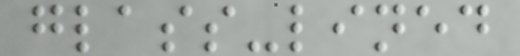glass-lined
